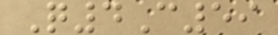Q4C59
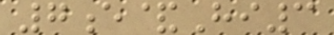7e&Hi3
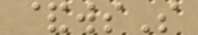&wsS
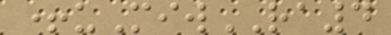+uMiwRA4
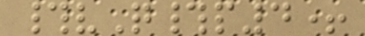#vQ#p4+
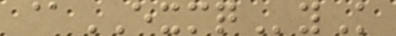@EXMQyK
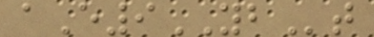aE9YBt
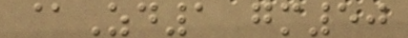@Zd1 gm50
